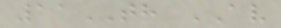11TH AV
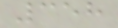358
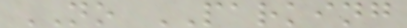NO PARKING
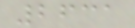2631
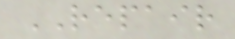REPAIR
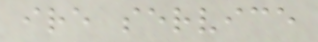ire service
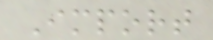Import
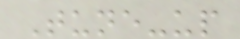Tune-up
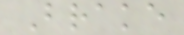Brake
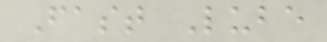Fast Lube
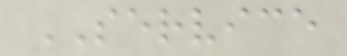SERVICE
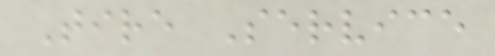Tire Service
